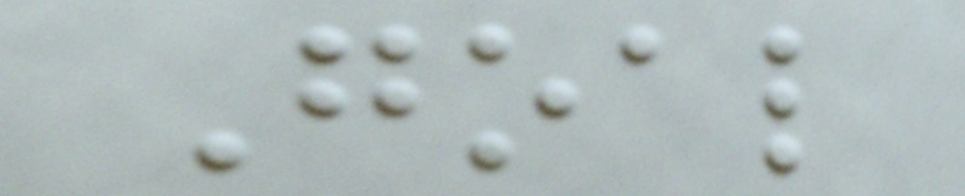Goal
